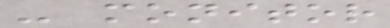- monitor
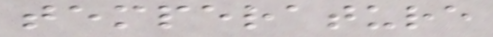temperature
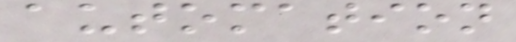automation
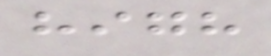high
